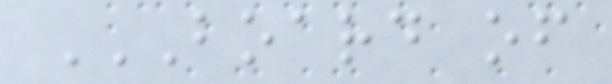BOARD OF
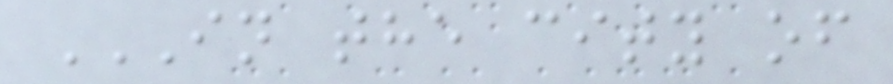IN THE CITY OF
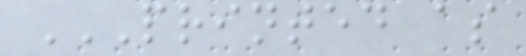PRINTED AS
